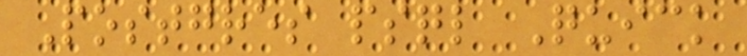Postgres psql Quick
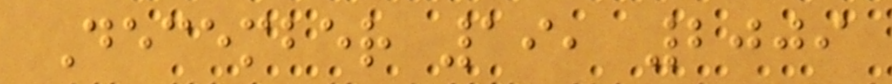December 19, 2009
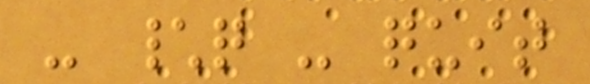- \q - quit
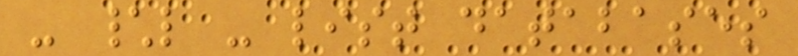- \l - list databases
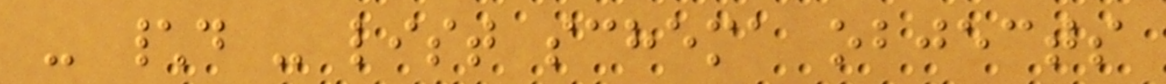- \d - list schema objects
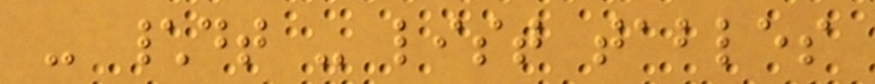- \dt - list tables
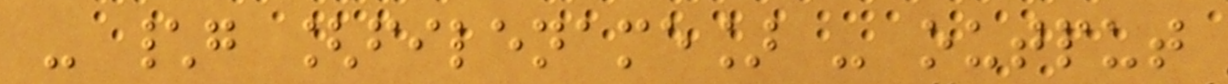- \g [filename] - output
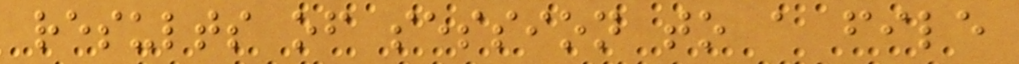results of session to a file
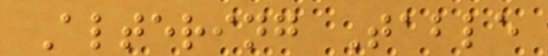Altering Table
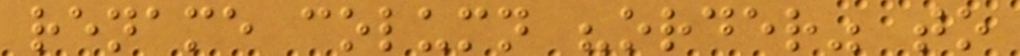rename column "order" to
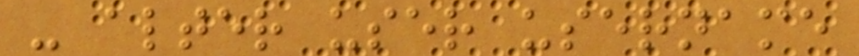- alter user username
